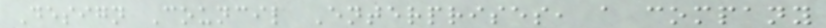Design Council Enterprises, a company
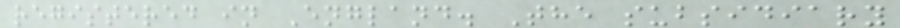registered in England. The subsidiary
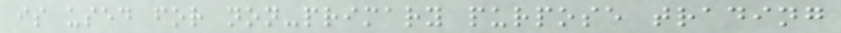is used for non-primary purpose trading
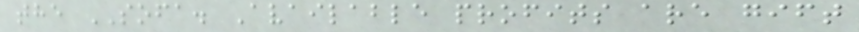the SOFA. Available profits are gift
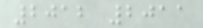2012 2011
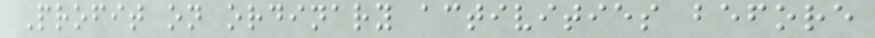Profit on ordinary activities before
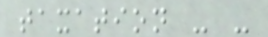taxation - -
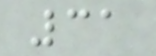31
